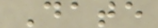Date
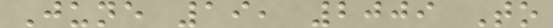June 19, 2009 To
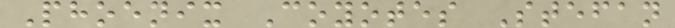Phoenix Coyotes Stefan
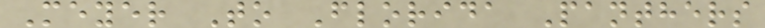Meyer To Florida Panthers
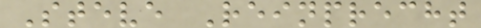Steve Reinprecht
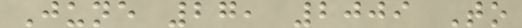June 27, 2009 To
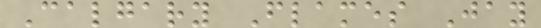Calgary Flames Jay
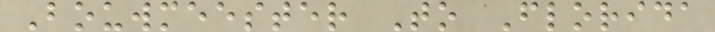Bouwmeester To Florida
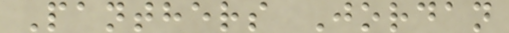Panthers Jordan
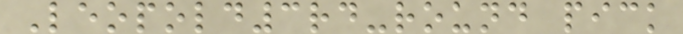Leopold3rd-round pick
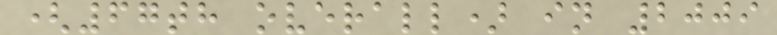(67th overall) in 2009
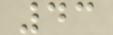43
